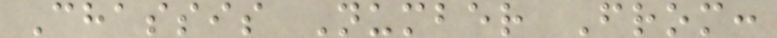Chassis Number From:
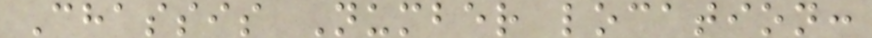Chassis Number location:
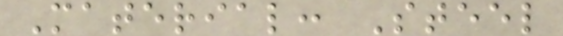Material: Steel
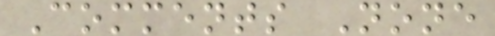Comments None
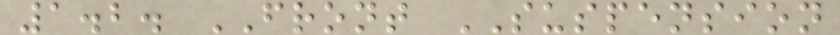1.2. FRONT SUSPENSION
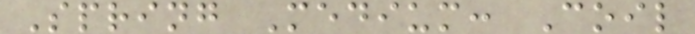Spring Medium: Coil
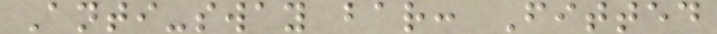Anti-sway bar: Fitted
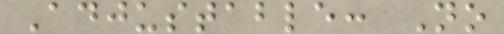Adjustable: No
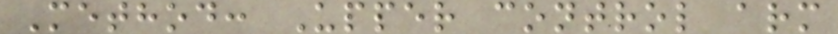Method: Upper control arm
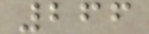266
